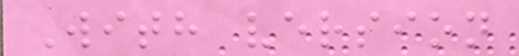With version
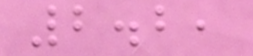2.2,
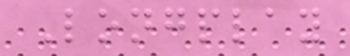Longplay
